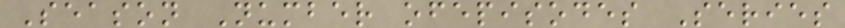Season Number ofepisodes Series
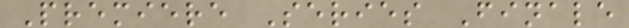Premiere Series Finale
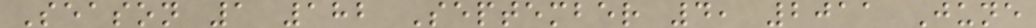Season 1 182 September 4, 2011 June
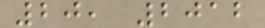20, 2012
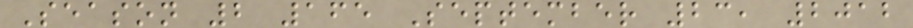Season 2 165 September 23, 2012
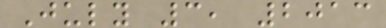July 3, 2013
